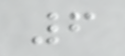6
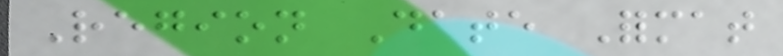Region Date Format
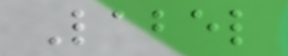Label
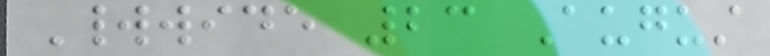Worldwide 23 August
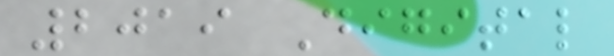2019 Digital
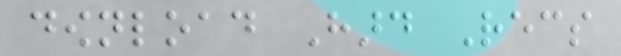download Hard Recs
